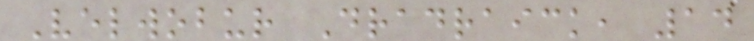Velwobur Dradraick, 14
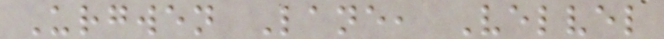Urgwen Lane, Velvel
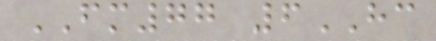FM77 6HC
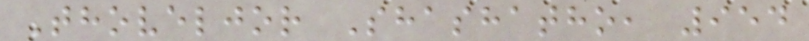Thoveljor Shashatho, 954
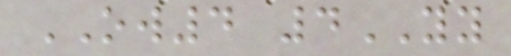OW4 4YY
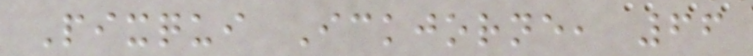Pixqui Ickjorne, 66
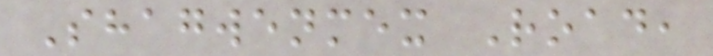Shagwenmex Road,
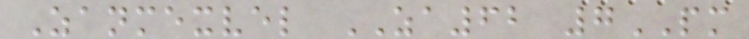Zanmexvel ZA62 7PM
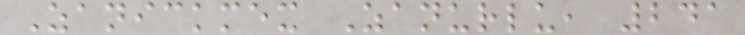Zanickmex Zanurlu, 241
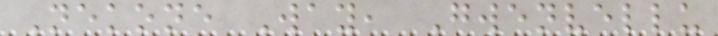Nekone Way, Gwenvellu
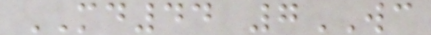MD44 7WC
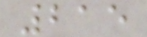215
